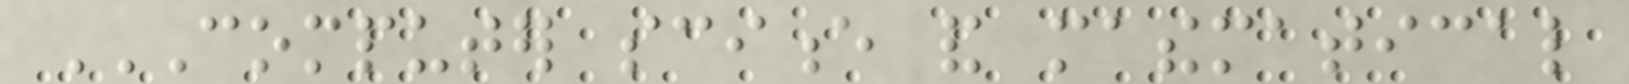COMPUTER SCIENCE AND MATHEMATICAL
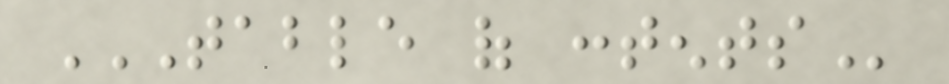TABLE OF CONTENTS
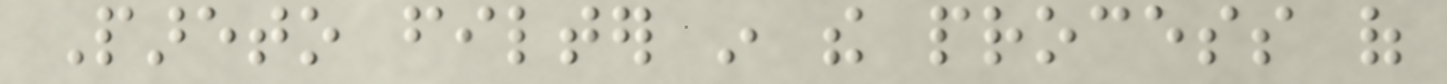Pareto filter in the process of
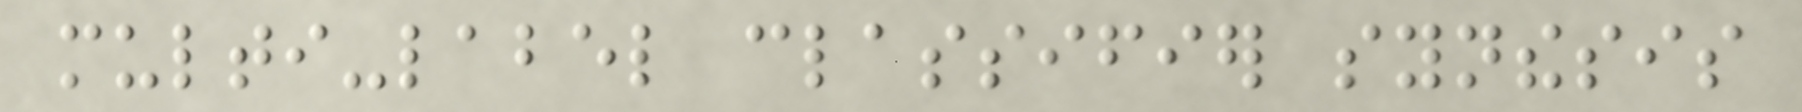multi-label classifier synthesis
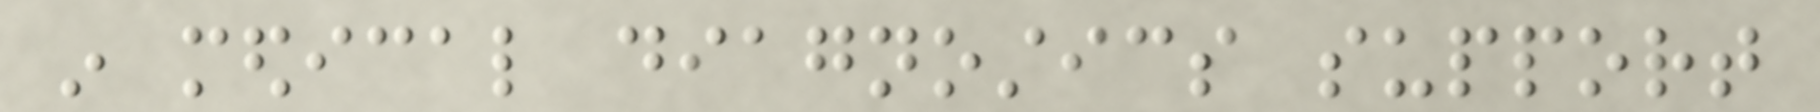in medical diagnostics support
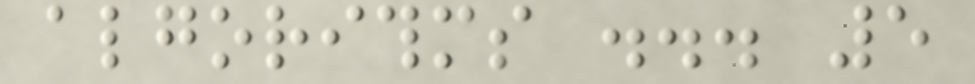algorithms ... 5
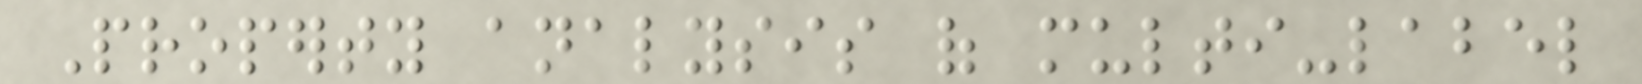Property analysis of multi-label
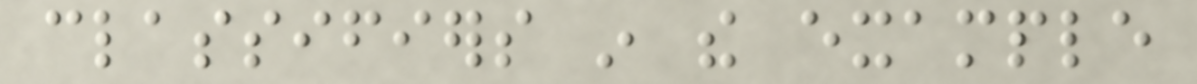classifiers in the example
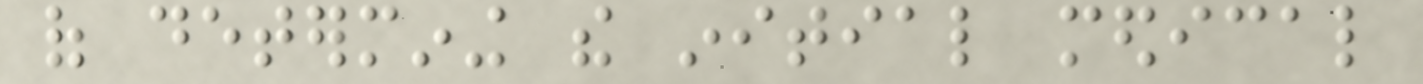of determining the initial medical
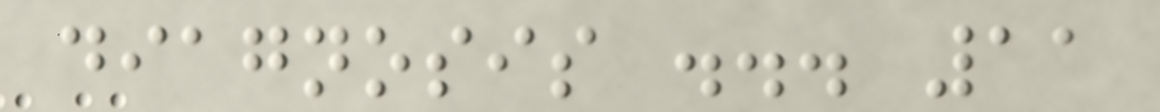diagnosis ... 11
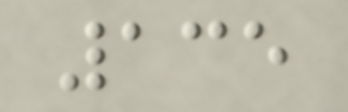135
